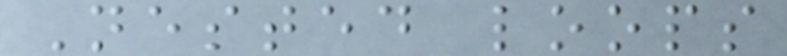Nested loops
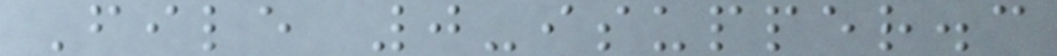File 0-isupper.c
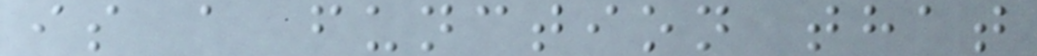is a function that
